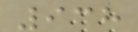938
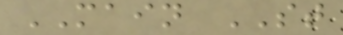MAIN ST
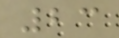23
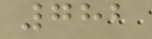782
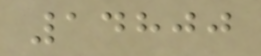14800
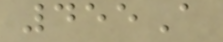455A
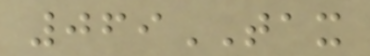069TAX
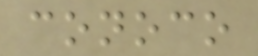conoco
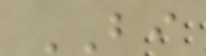BI
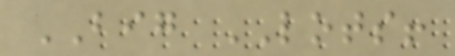BIG LOTS!
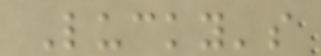Lucky's
